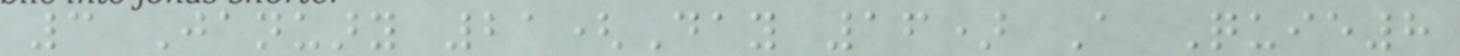3 January 21(Day 16) A Quie8
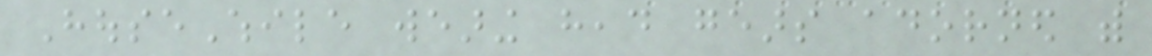HouseWhile wearing head gears adorned with
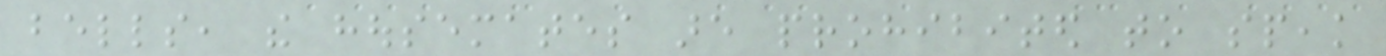bells, the housemates are prohibited to speak
